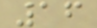16
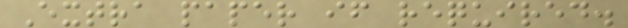Extra paper if required.
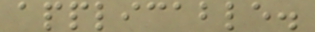applicable.
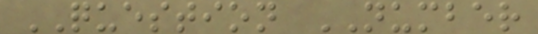QUESTION NUMBER
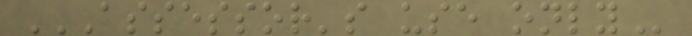ASSESSOR'S USE ONLY
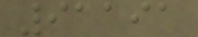91191
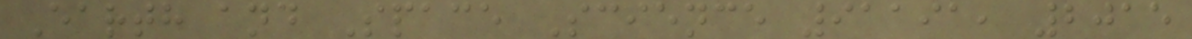Earth and Space Science 91191, 2015
